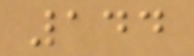144
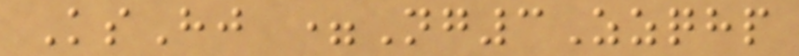KsHj =Ng3Zzqhp
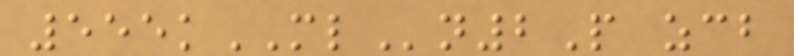555kMLn2P zcb
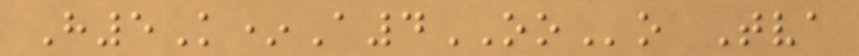H5K*A4OOo Tva
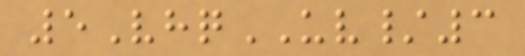5VhqUV/3
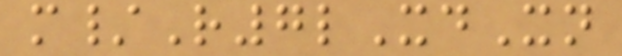m/R7lXdXn
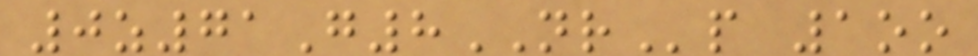0z71G8NRp 1oo
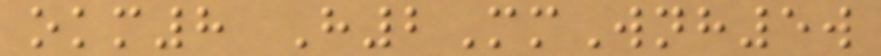okm8 H2MmWnh5w
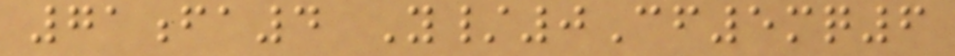71fa4 Y/0Cf5mq6
